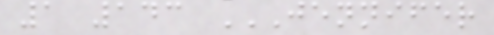1 143 JENNIFER
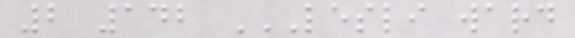2 142 LESLI WARD
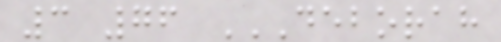3 76 DEBORAH
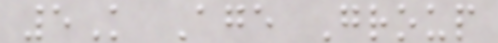5K Age Group
